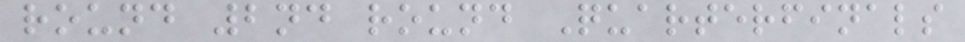round 2nd round Quarterfinals
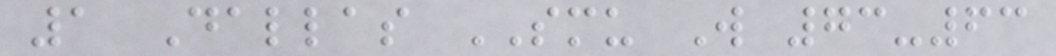1 Dallas SMU W 73-63
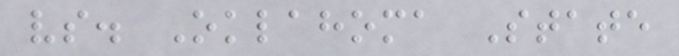vs. Oklahoma State
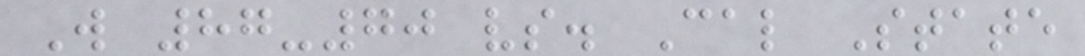W 87-70 vs. Cal State
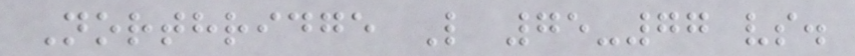Northridge L 75-77 vs.
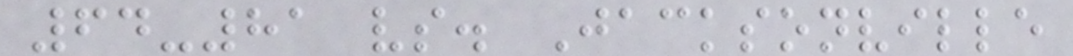64-81 vs. Jacksonville
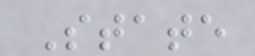State
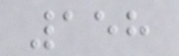158
